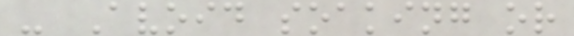- Avoid soaking or
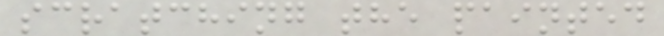scratching the painted
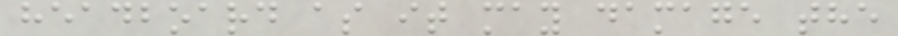headboard as it may damage the
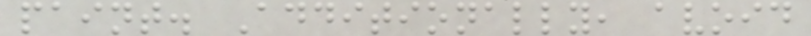paint. Additionally, avoid
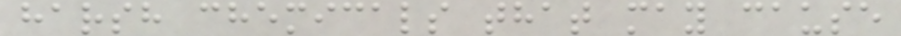harsh chemicals that may cause
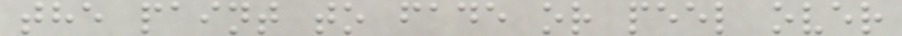the paint to fade or peel over
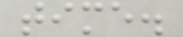time.
